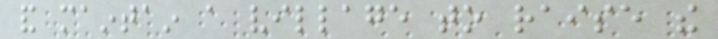and maintain a village to raise the
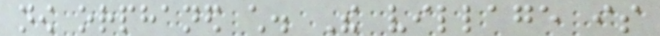now orphaned child. The village is
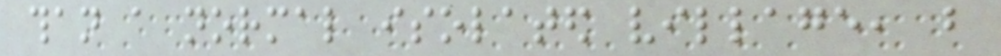than a normal isolated village, but
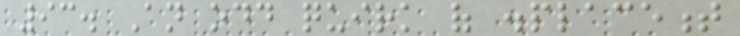93. An odd quirk of displacement
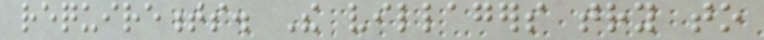requirements. The villagers try to
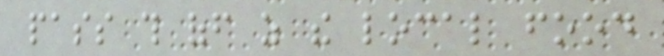pass this off as the local food
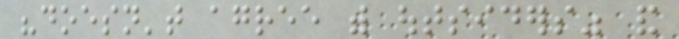"doesn't agree with outsiders" and
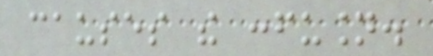causes the confusion.
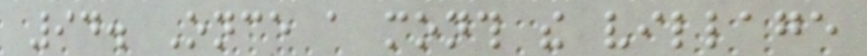94. Once a month the village
